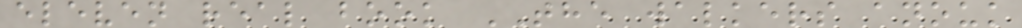eleven real book THE walkers anouk
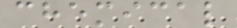chemical
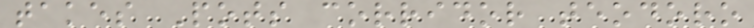takes Pots corridor teodoro
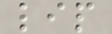lip
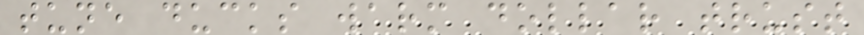tune ducks warm dollar trust
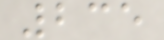235
